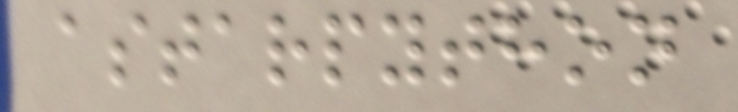astarpython
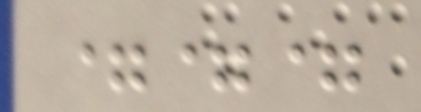===
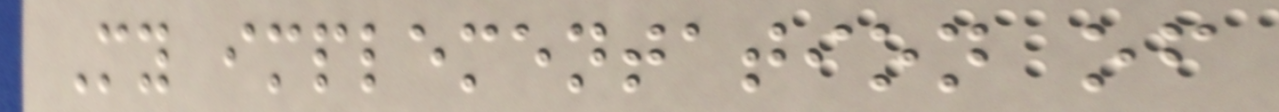My implementation of
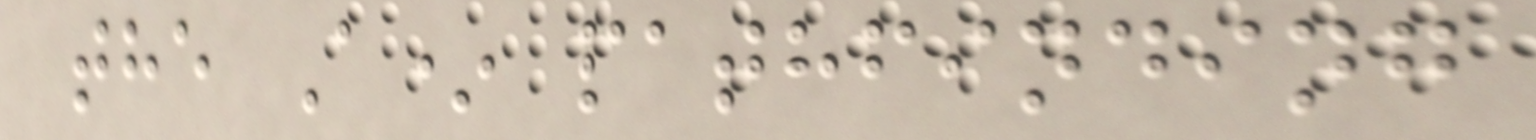the A* pathfinding
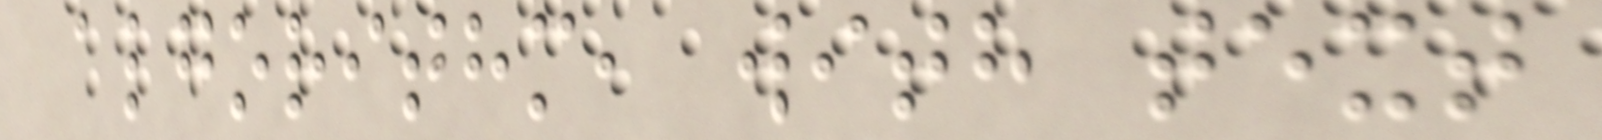algorithm, with text
